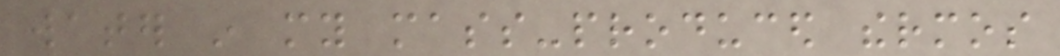water in my mass-produced thermos
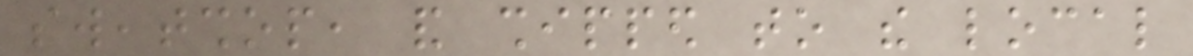sweatshop, and shipped to the local
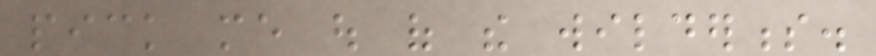pick me out of the wilderness.
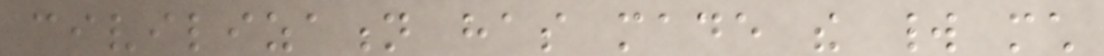civilization has made the world much
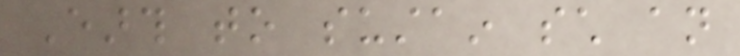Earth to sustain such an
